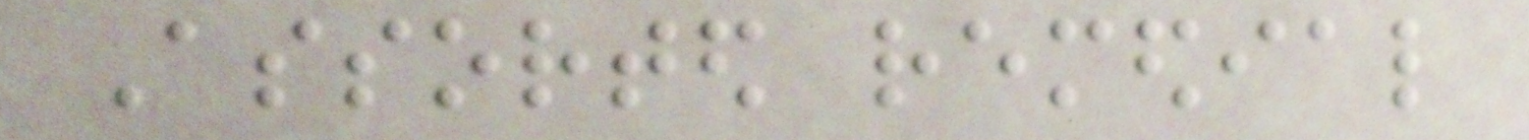Assorted remedial
